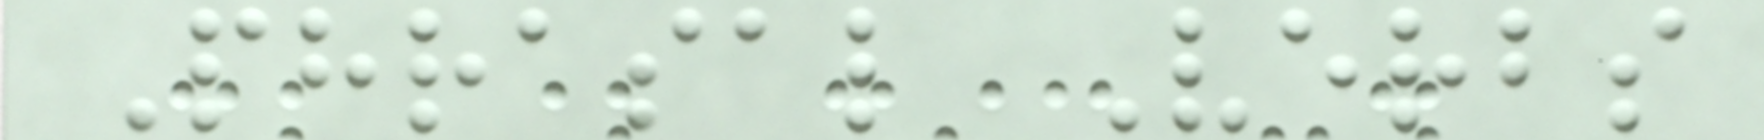Phrasal Verbs
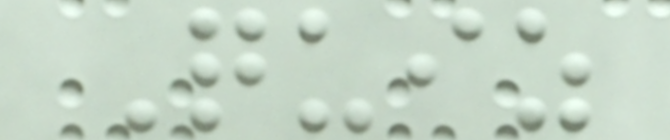Quiz
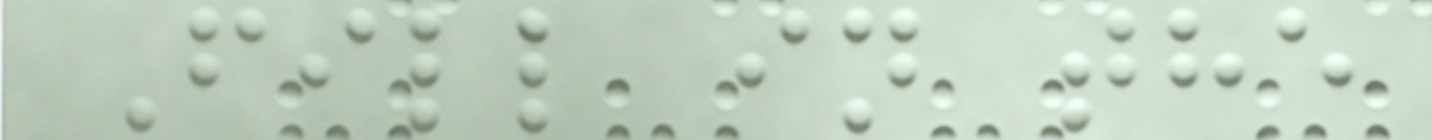Fill in the
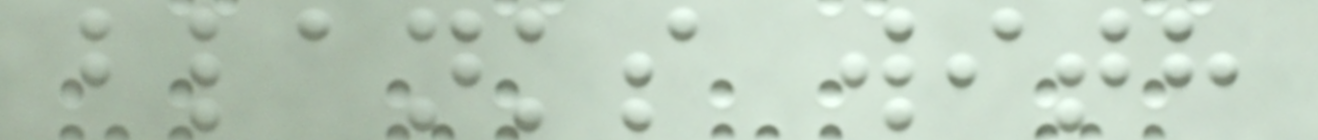blanks with
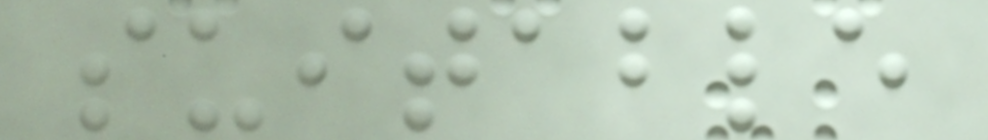suitable
